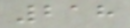218
